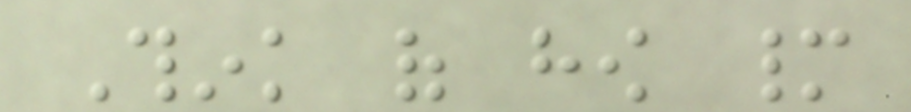Think of how many
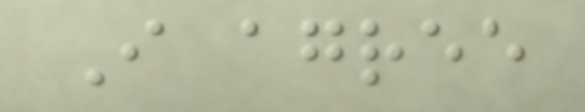I agree
